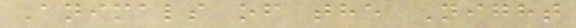Animals of the Night
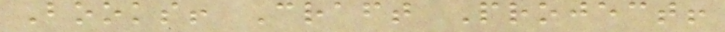Books! Craft Project!
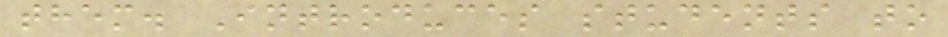them. Introduces students to
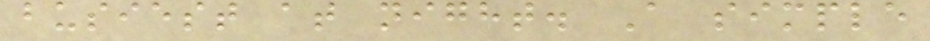busiest at night. A simple
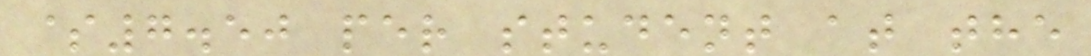$7.50 per student at the
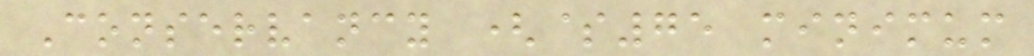Conservancy ($75 minimum
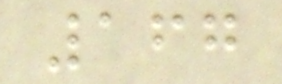167
